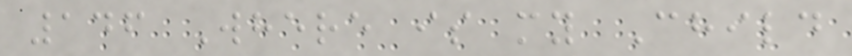146 Where is my Child
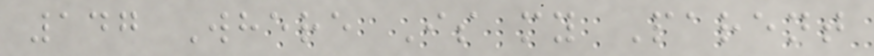147 Where Is my Parent
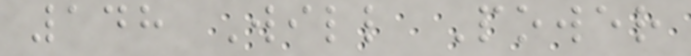148 Will Power
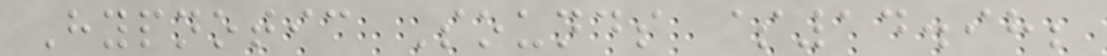Hypnotic Sounds $14.98;
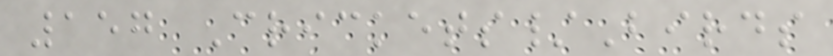157 Crickets/Birds
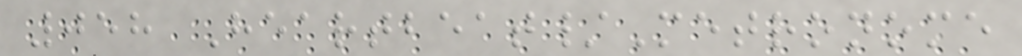058 Heartbeat/Metronome
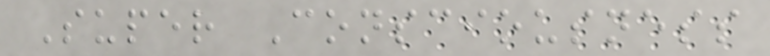Super Consciousness
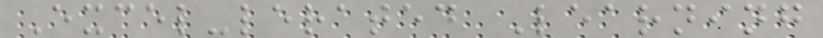Excel-lerated Learning
